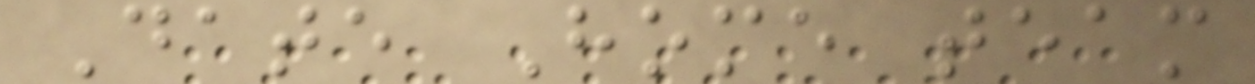Date Home team
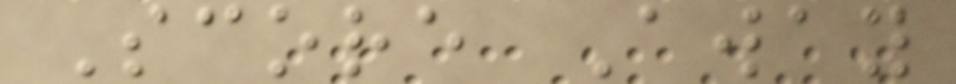Score Away
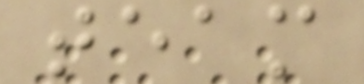team
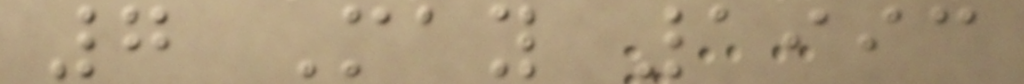7 May 1993
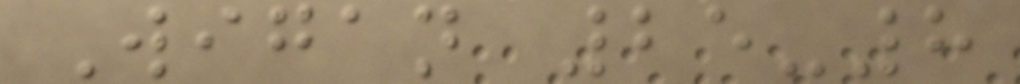Wigan 25-8
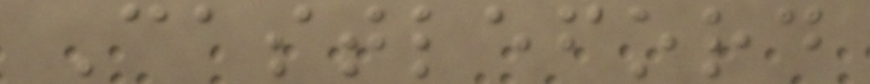Castleford
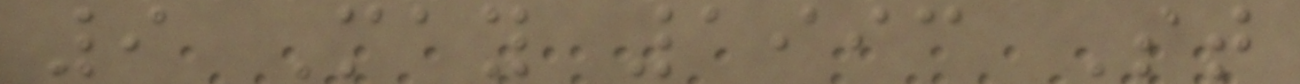9 May 1993 St
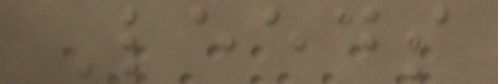Leeds
